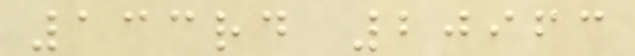133rd 20963
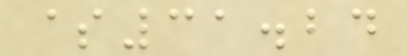$31.24
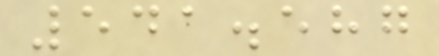541.587
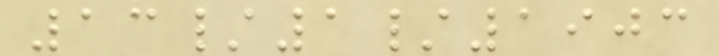13/1/1903
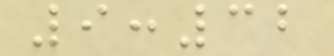9:32
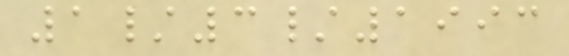1/3/1993
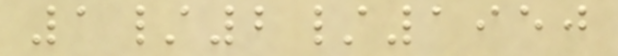1/2/1950
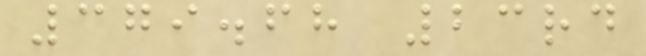379.68 23rd
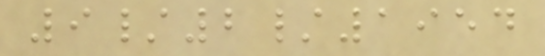9/2/1954
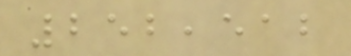252,512
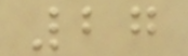27
